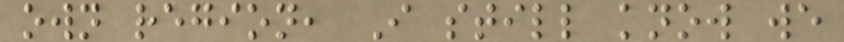own region, I still know we
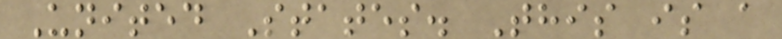United States. This is a
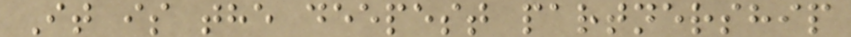It is the deepest partnership
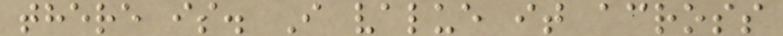there is. I value it across
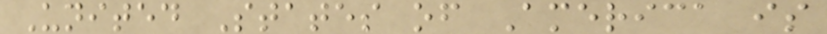United States of America is
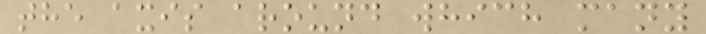the axis around which many
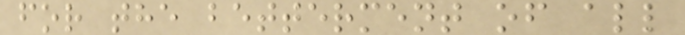for the betterment of all
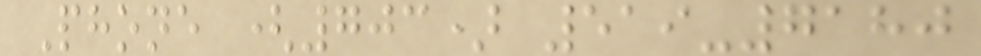Phone (703) 519-7180
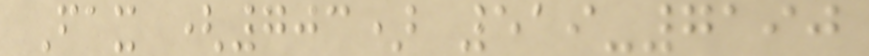Fax (703) 519-7190
